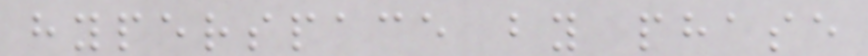hyperspace by phase
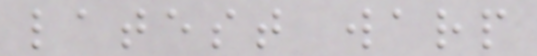latest warp
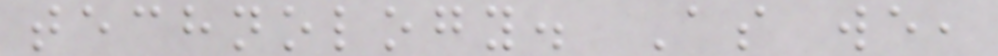technology. As we,
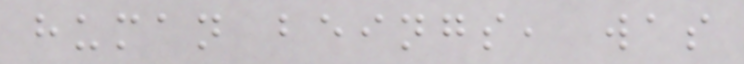human beings, was
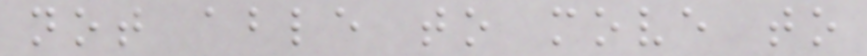not able to move to
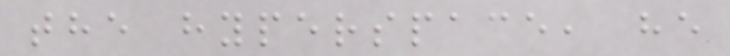the hyperspace, he
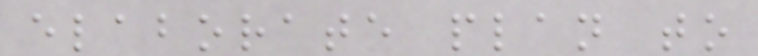elaborate plan to
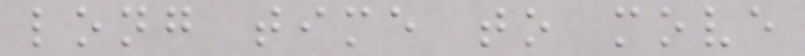long time to move
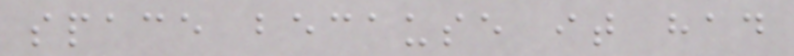space because it had
